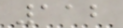112
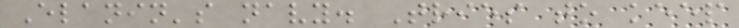Elanin's navy. Tries to keep
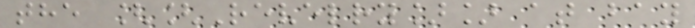the [[Revelry]] at bay
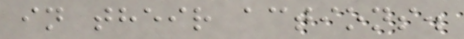in their actions.
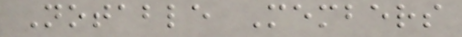Notable Members
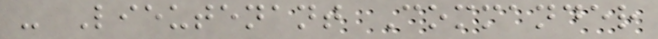- Lieutenant Commander
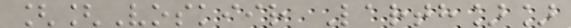[[Voskiir Larth]]
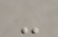-
